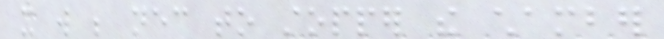it will be necessary to stopper the chamber
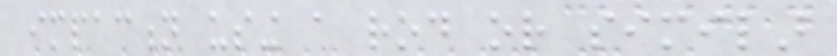impaction using a rod or similar
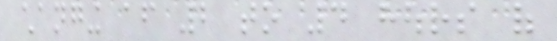changing after 2 to 4 hours of
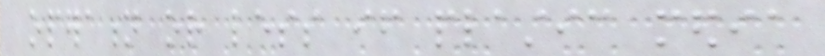operation or less if plastic media
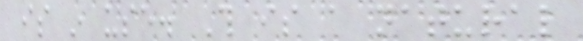is in use. This is a natural
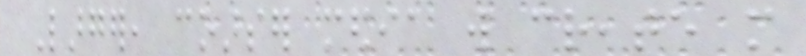Larger, coarser media will create more
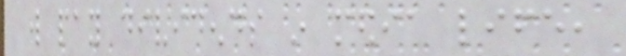will pay dividends in media life,
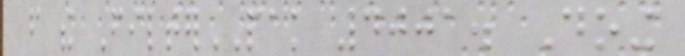from the FilterPAK 4001. Doing
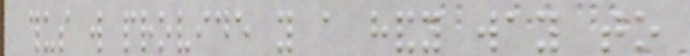thus will provide you a handy way to
